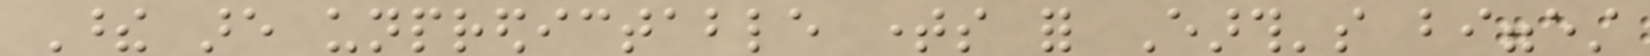These are unpredictable times for Earth's biggest
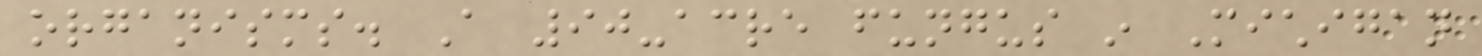organisms. A 90-acre fungus in Michigan
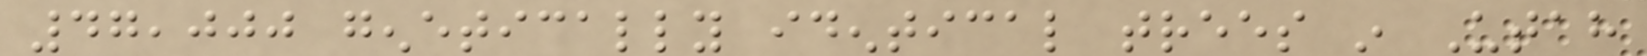47,000 genetically identical trees in Utah
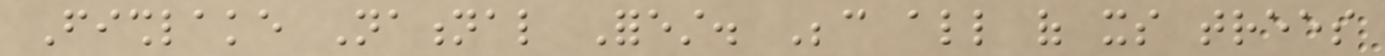Fishlake National Forest. Because all of its trees
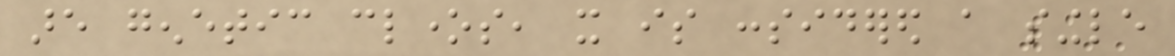are genetic clones, it is considered a single
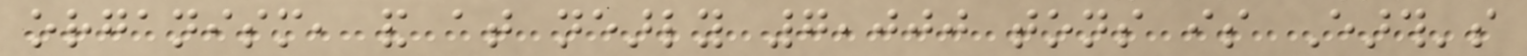organism, and at nearly 7,000 tons is Earth's
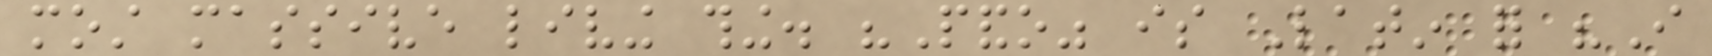most massive living thing. "Pando" is Latin for "I
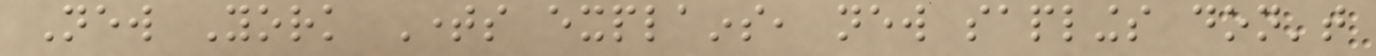New York Times explains, new saplings don't
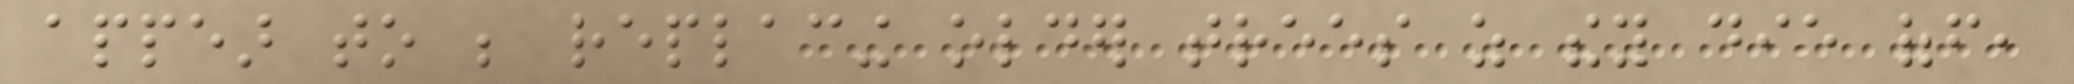appear to be replacing older trees as they die off,
